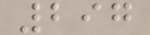297
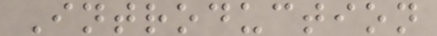Introduction
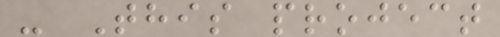- This project
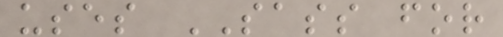uses SASS for
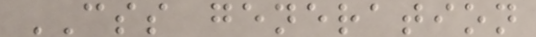CSS generation
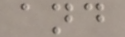and
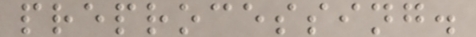preprocessing.
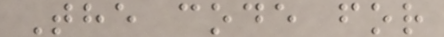The code for
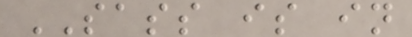SASS is in
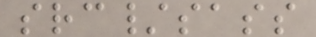src/sass
